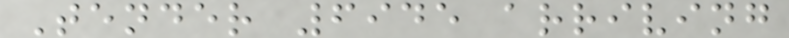Tender 6945 arriving
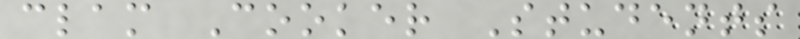clam Cooker Students
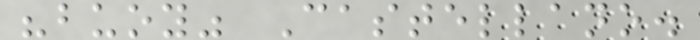"buoy" Castellano.
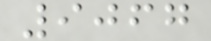9067
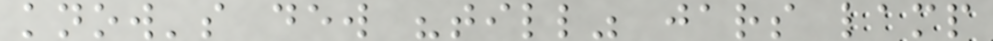know's dew "till" jars lamp
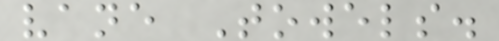vane Towels.
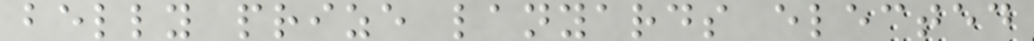belly prize lanyards elected
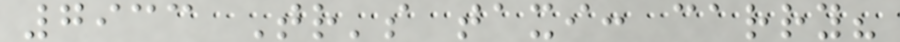7933 Tr's taxi: carry?
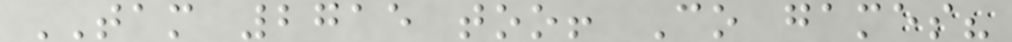TAM 2715 too! Co games?
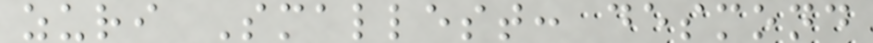zuri Smallest: desmond
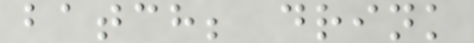batch; drink
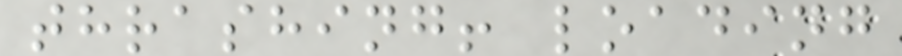thrashing! loading
